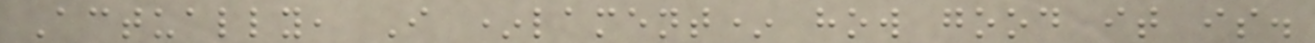Actually, I *lament* how good it is.
